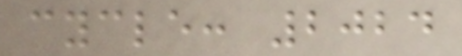cycle: 2024
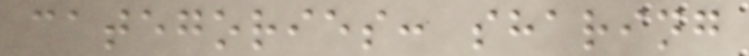categories: sharing
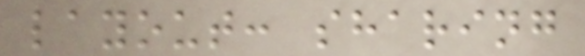layout: sharing
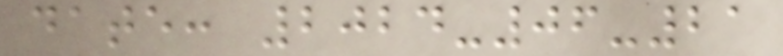date: 2024-06-21
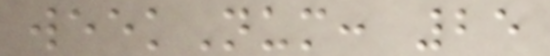weekNum: 25
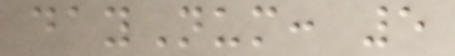dayNum: 5
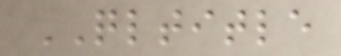QLTITLE
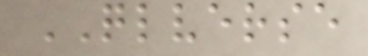QLVERSE
